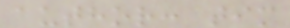author: tim
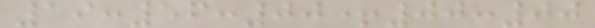19:56:00+00:00
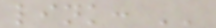link: ''
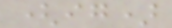(ig)
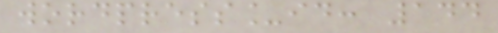wordpress_id: 144
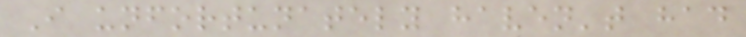I unfortunately haven't had
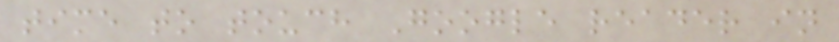time to touch Google reader in
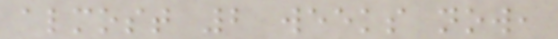almost 2 weeks now,
